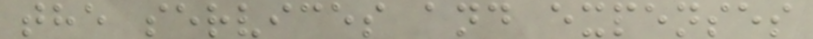the services and expenses
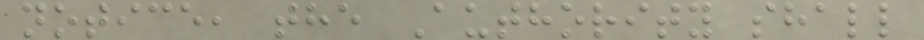notice, the Authority shall
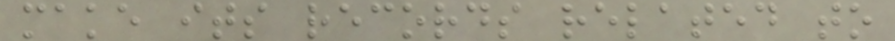make its records related to
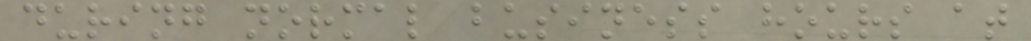during normal business hours at
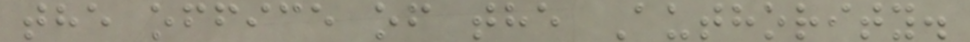the office of the Authority.
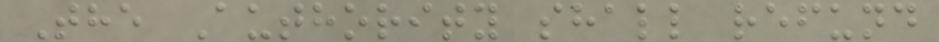The Authority shall refund
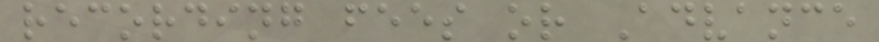recording fees or Advance
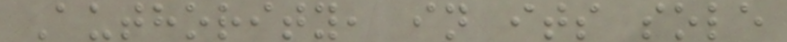Authority, in its sole
